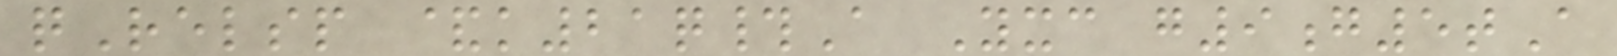qRelsp &k21q#A Yxc g9g5tA
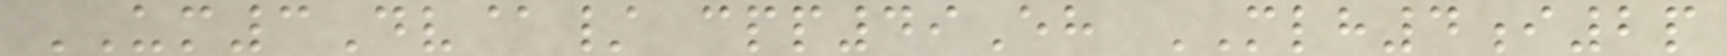UM3Dv@/ cpp49Eh MLH4i2p
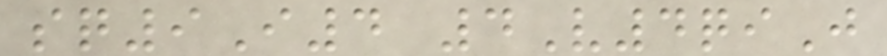sq9I4 4V4qiJ
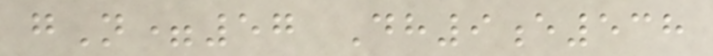gN=57 Dh9e538
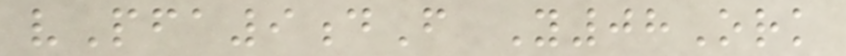vPfa9dF Y08Ork
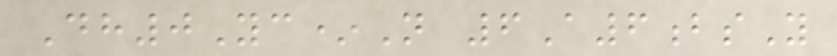Dh0Yc*N 6A6bsY
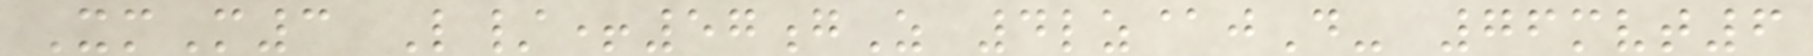XmM3 L/+57gZ 4lz@jD- 76mvt6
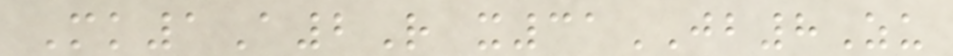Mk1A2R x31JB8Zu
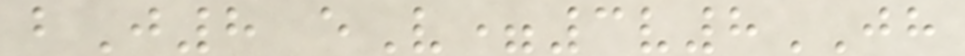bJ8 eV=3v8JH
